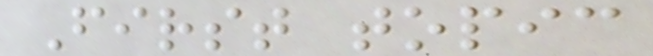First topic
